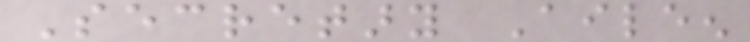Secretary Aileen
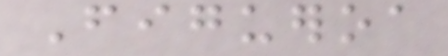Figueroa
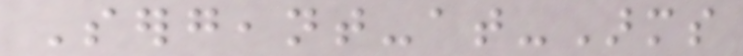Sergeant-at-Arms
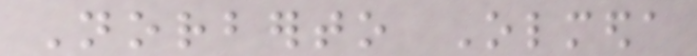Norberto Olmeda
